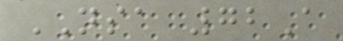NSA 72A
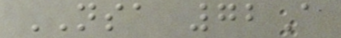NSA 72A
